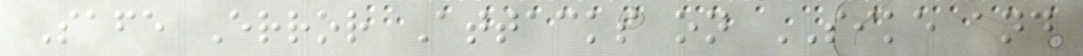Safe Error Attacks on SIKE and
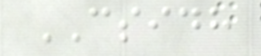CSIDH
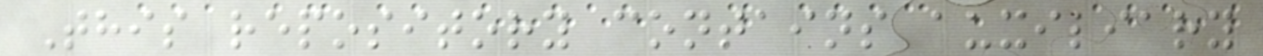This repository contains auxiliary
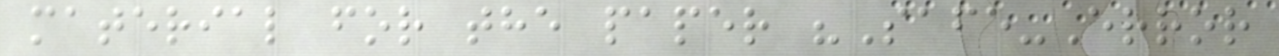material for the paper "Safe-Error
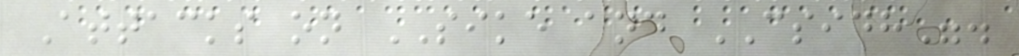Attacks on SIKE and CSIDH".
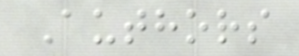Authors
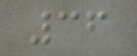36
